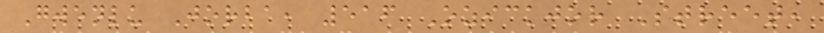Gwenlu Jorba, 516 Ozickjor Street,
